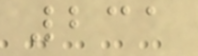231
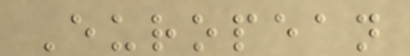European
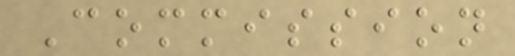Commission
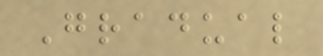Gradual
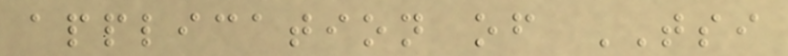application of TSI
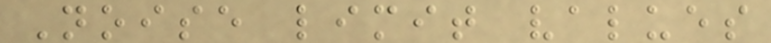Noise limit values
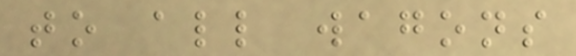to all wagons
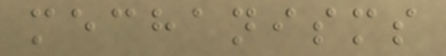mechanisms
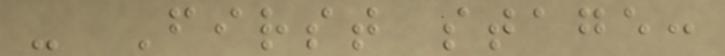- First stage:
